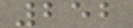252
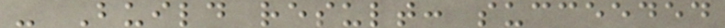- Build result: succeeded
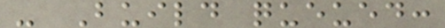- Build queued:
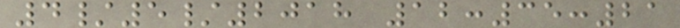4/5/2018 12:35:21
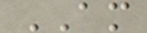AM
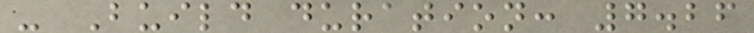- Build duration: 7.26
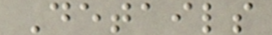Details
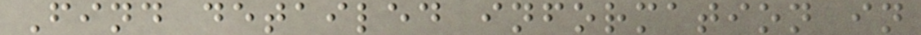Find detailed information in
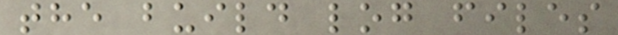the build log files
